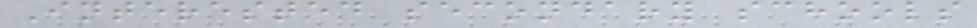Interested secondary schools
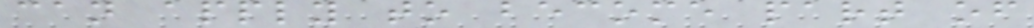can apply to become part of
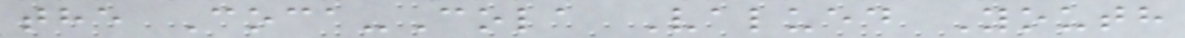the Coca-Cola Valued Youth
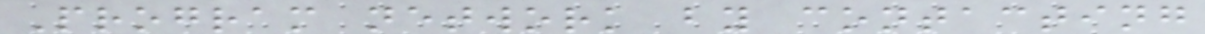Program network by contacting
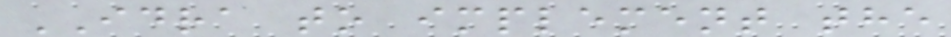IDRA to implement the
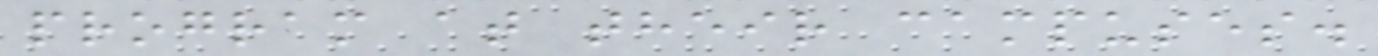program at their campuses.
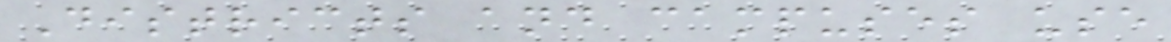Districts and campuses use
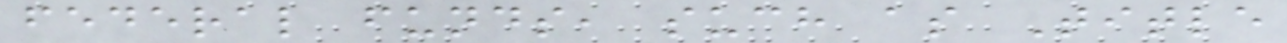federal funds, such as Title
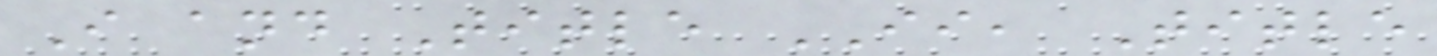I and Title II, Title
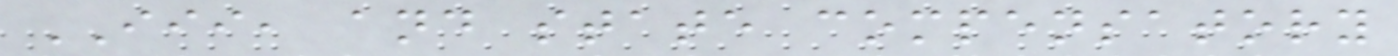III, and state compensatory
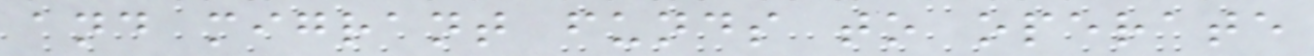and migrant funds to operate
